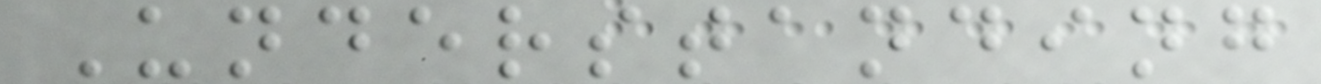Understanding
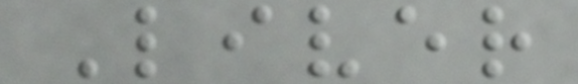Liver
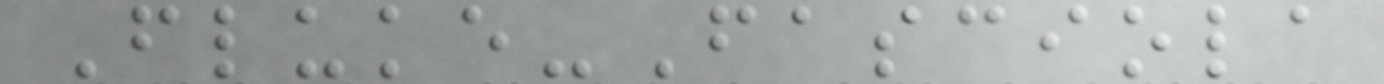Fluke-Fasciola
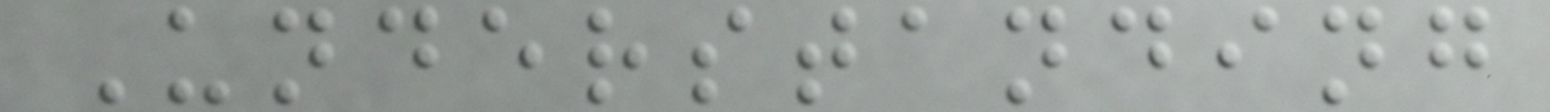Understanding
